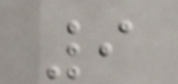9
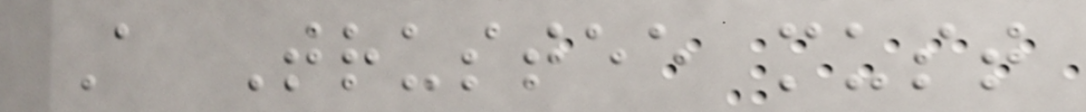A Trustee must
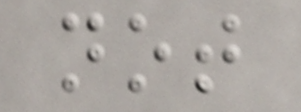not
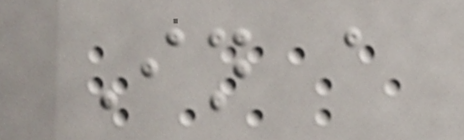In a
